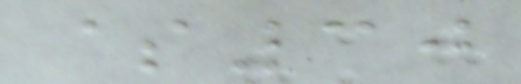$30
